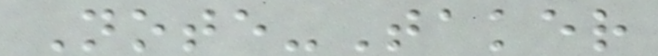Note-Taker
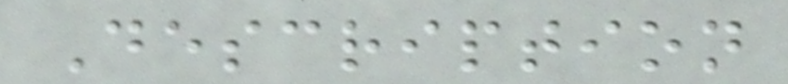Description
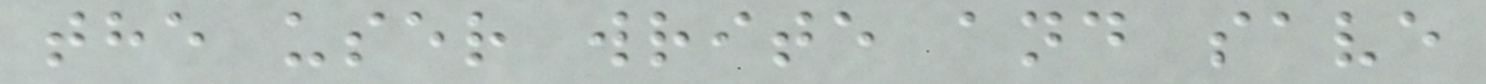the user write and save
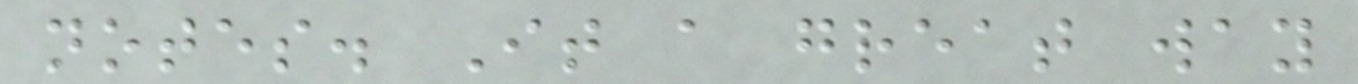notes. It a great way
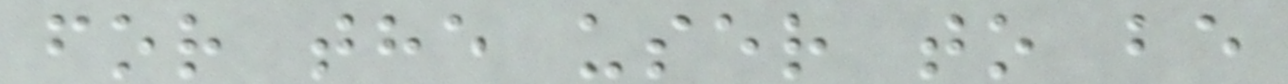for the user to be
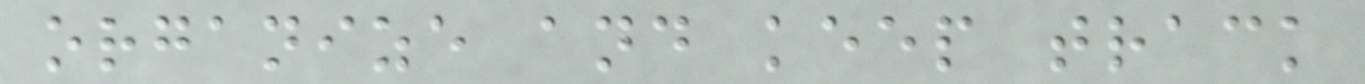organize and keep track
